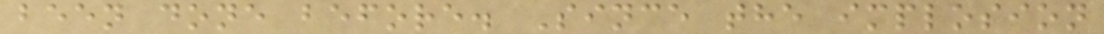been done before. Since the implosion
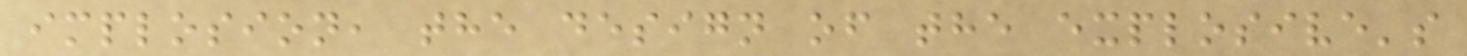implosion, the design of the explosive's
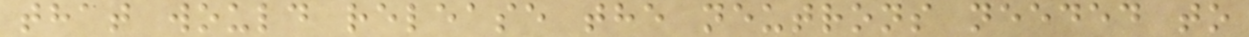that would release the neutrons needed to
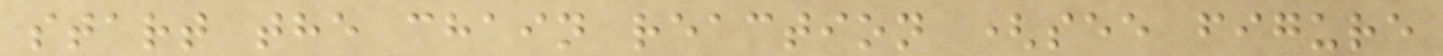start the chain reaction (see figure
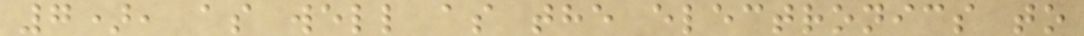7), as well as the electronics to
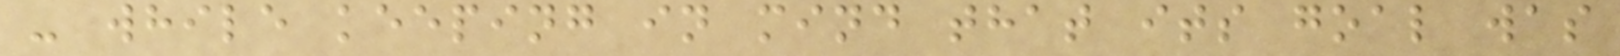- while keeping in mind that its goal was
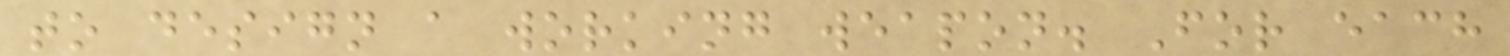to design a working weapon. For each
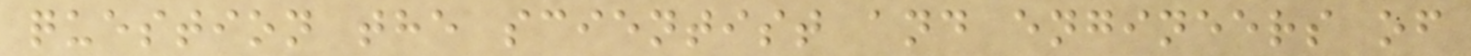question the scientist and engineers of
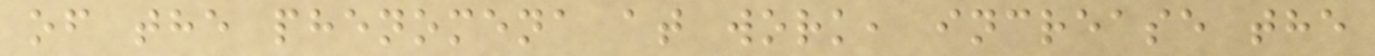of the phenomena at work, increase the
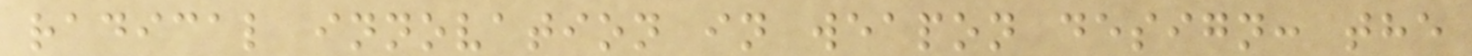radical innovation in weapon design: the
